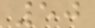50
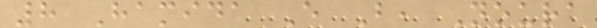8 Hamida E B, Noura
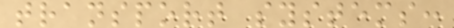transport systems:
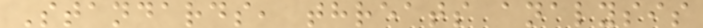Standards, threats analysis
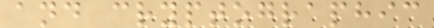and cryptographic
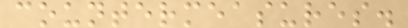countermeasures.
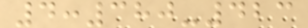4:380-423
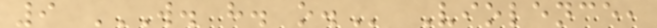9 W. H. O. Violence,
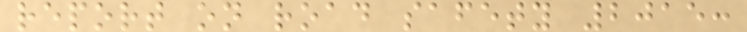report on road safety 2015:
